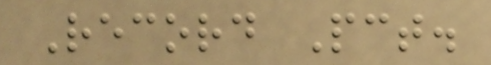Record Pct.
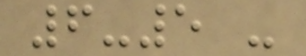6-5 -
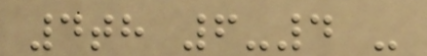4th 6-4 -
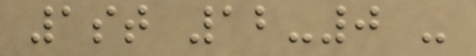1st 12-0 -
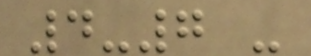4-7 -
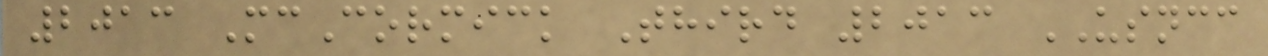2013 McCormick Third 2013 USNCC
